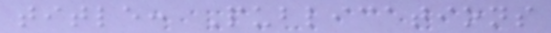title: Publications
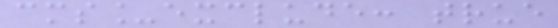cms_exclude: true
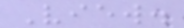View.
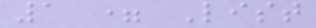1 = List
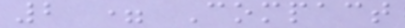2 = Compact
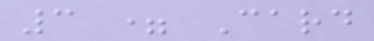3 = Card
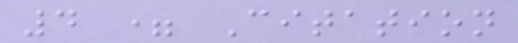4 = Citation
